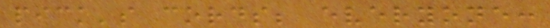pick's cords; everyone:
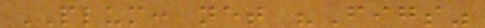PLUM: net "Figs"
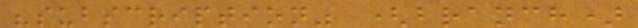"subscription" (branch)
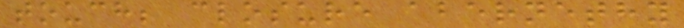touch; closure abernethy
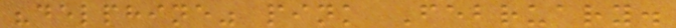"delphine" pink February.
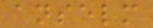anselm
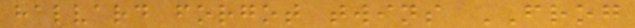halvard forgot twins FROG
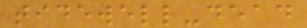tidewell-dead
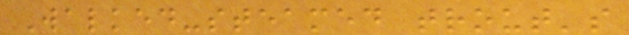Walked-steamed trout's
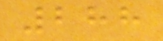288
